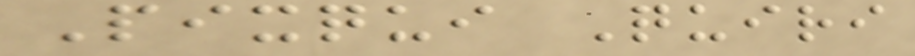Pixqui Quiri
